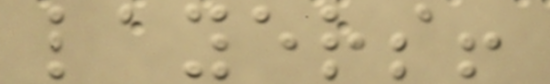layers!
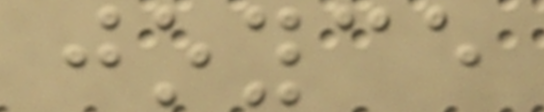joyce
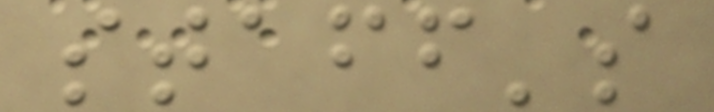staff's
